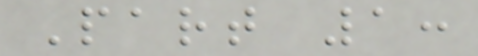Part 1:
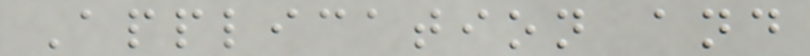Application and
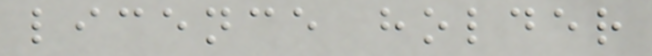licence holder
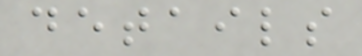details
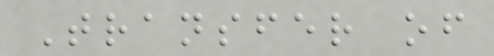Transfer of
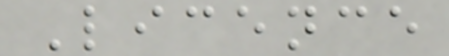Licence
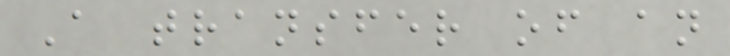A transfer of an
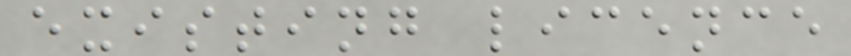existing licence
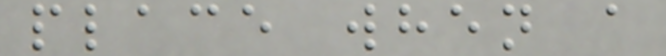place when a
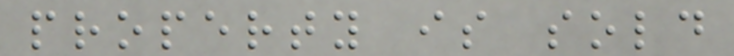property is sold
